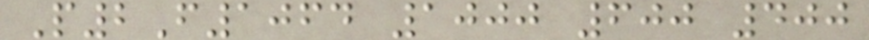P2F1064 1000 600 400
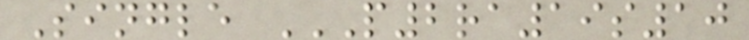Single P2RA19S10
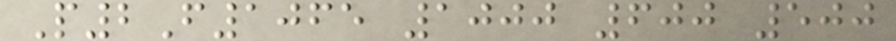P2F1065 1000 600 500
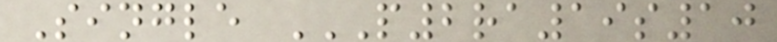Single P2RA19S10
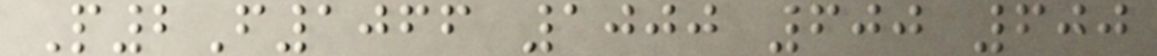P2F1066 1000 600 600
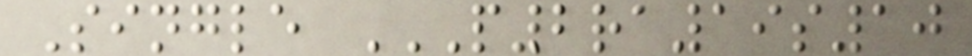Single P2RA19S10
